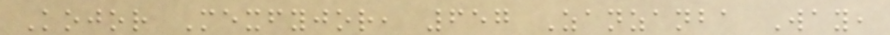Kojor Mexfyjor, 657 Zanzanba Way,
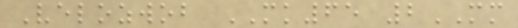Velozwob MK65 2MM
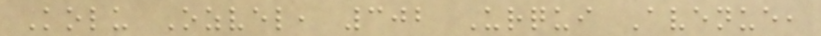Kolu Ozvel, 302 Urqui Avenue,
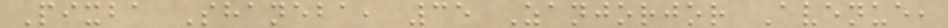Pixba Shaneba, 35 Zanjorjor Avenue,
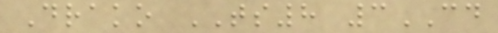Drako TS8 3CD
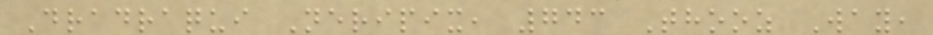Dradraqui Neripix, 743 Thooz Way,
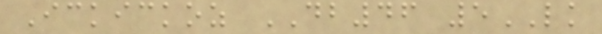Ickickoz DB46 5LK
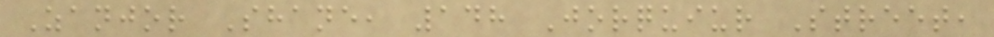Zanjor Shane, 148 Jorquiur Street,
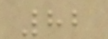82
